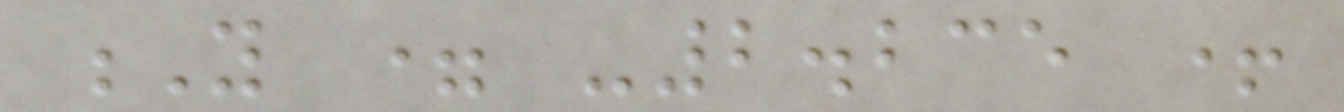Y = -2.235 +
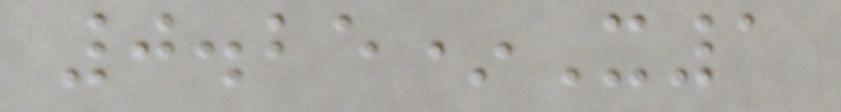0.25*X1
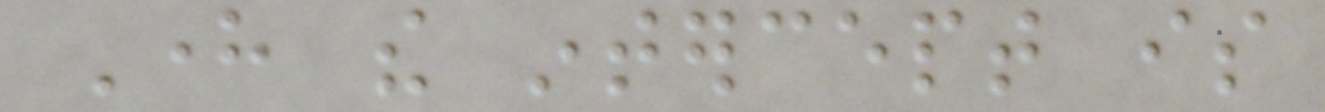Here the intercept is
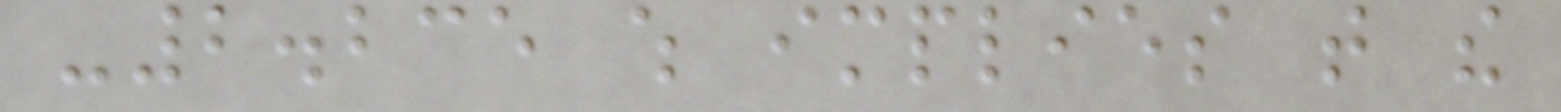-2.235 which implies that the
